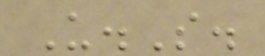U.S.
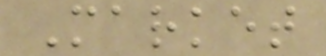Market
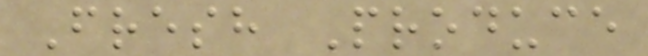Fresh Produce
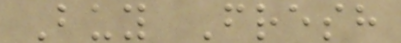Buy Fresh
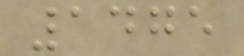1475
